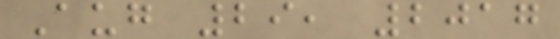Aug 29, 2017
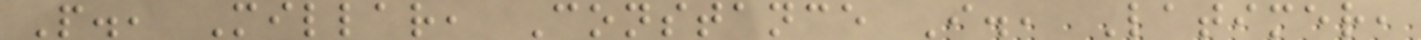P., Millar, Constance I., Latimer,
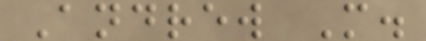Andrew M.
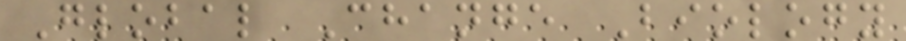Global Change Biology
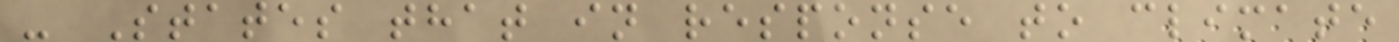- States that in response to climate
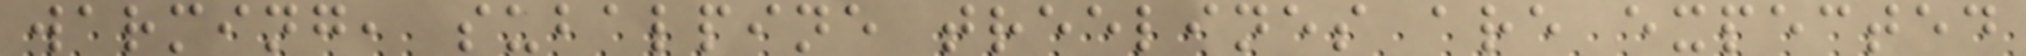warming, subalpine treelines are expected
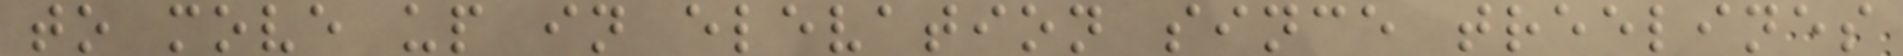to move up in elevation since treelines
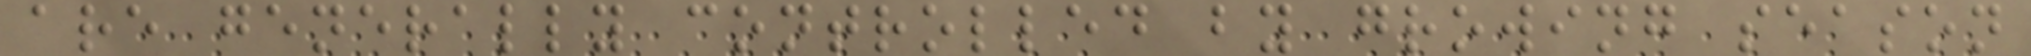are generally controlled by growing season
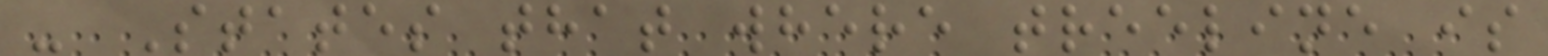- States that where treeline is
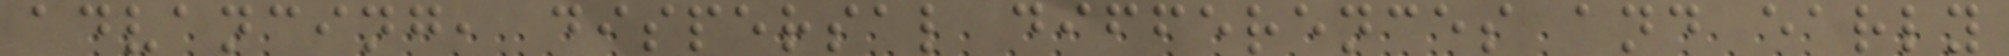advancing, dispersal differences and early
